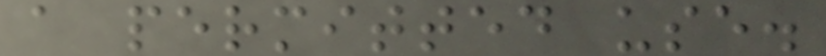a permitted use.
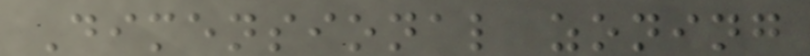Dimensional zoning
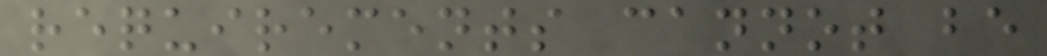requirements cannot be
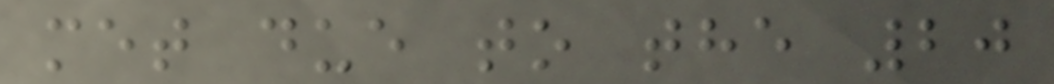met due to the 20
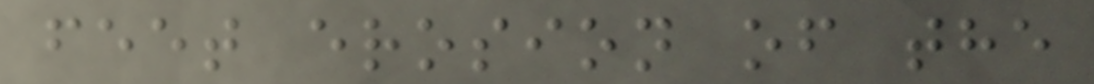feet erosion of the
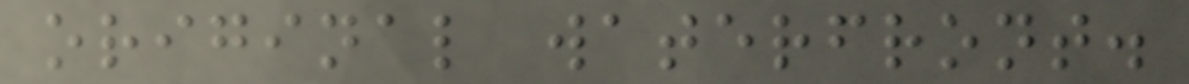original waterfront.
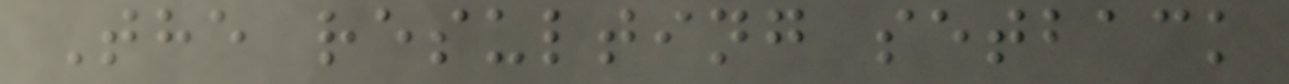The resulting setback
